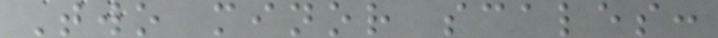Two minor scales:
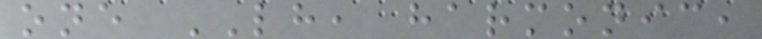one LH, harmonic,
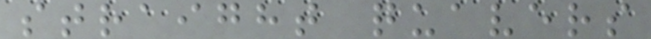straight quavers
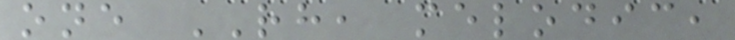one RH, melodic,
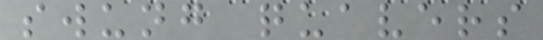swung quavers
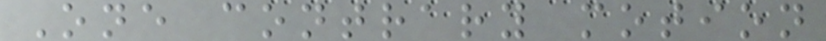One contrary motion
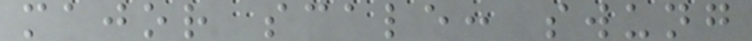major scale: swung
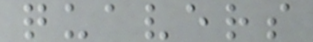quavers
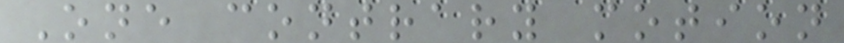One contrary motion
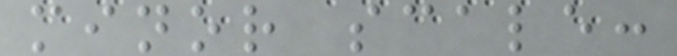minor scale:
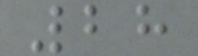28
